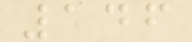146
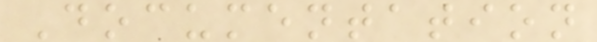Documentation
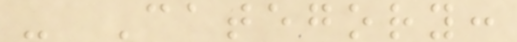- Category:
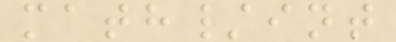math/int
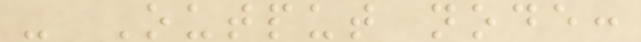- Output node:
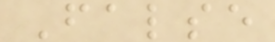False
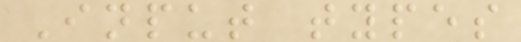Input types
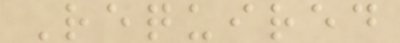Required
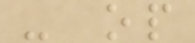- op
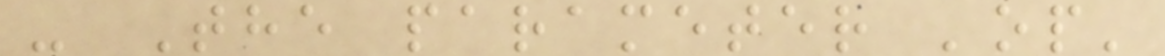- The parameter 'op'
